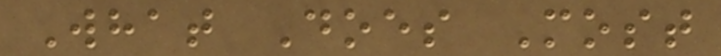What Does Most
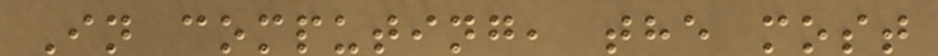In computing, the most
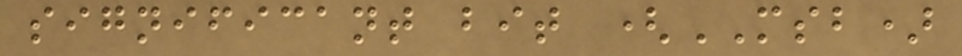significant bit (MSB)
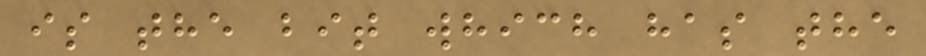is the bit which has the
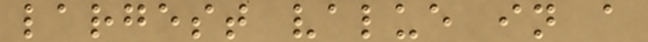largest value in a
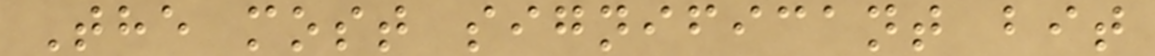The most significant bit
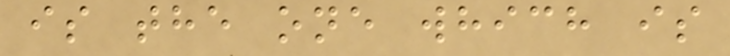is the one which is
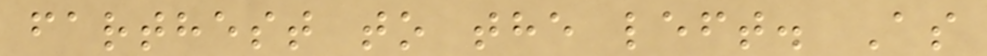farthest to the left. As
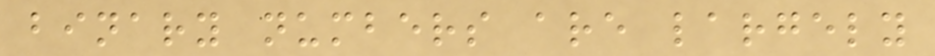binary numbers are largely
